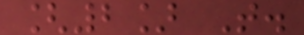[2] T.
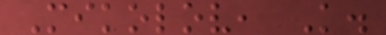Mikolov, K.
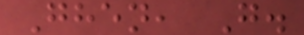Ghen, G.
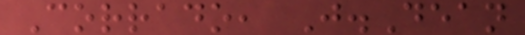Corrado, J.Dean
